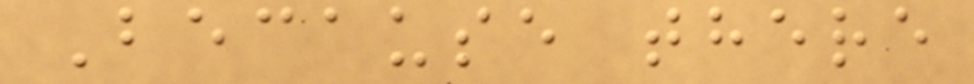Because there
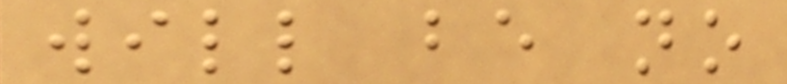will be no
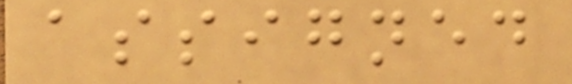assigned
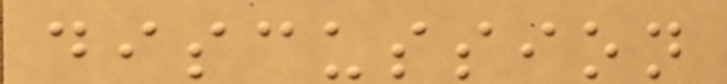discussion
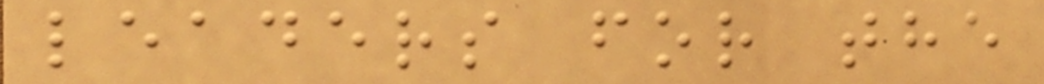leaders for the
